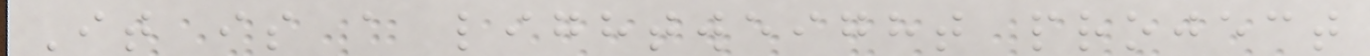It is a lightweight project
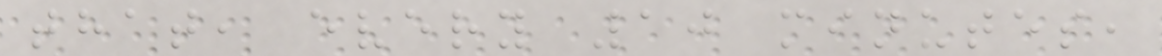that, every 10 minutes,
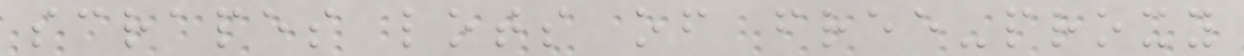scrapes lots of free-proxy
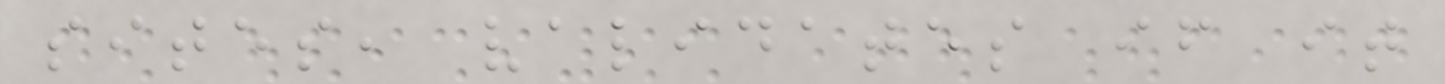sites, validates if it
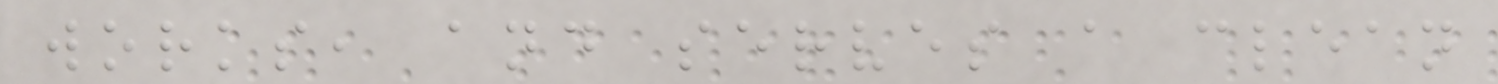works, and serves a clean
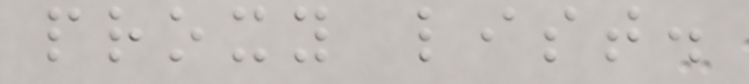proxy list.
